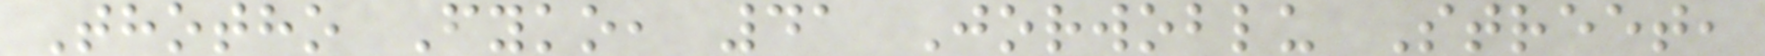Thotho Fyko, 41 Jorwoblu Street,
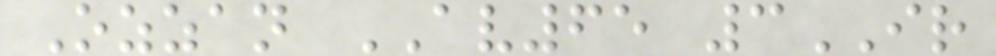Ozzan AV65 3IR
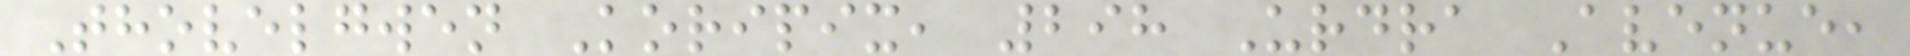Thovelgwen Koripix, 298 Urdra Avenue,
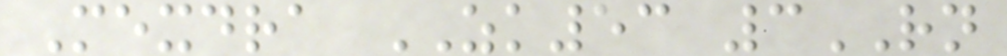Mexdra ZK53 3RN
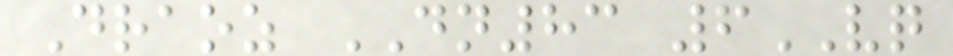Draoz DN83 6VQ
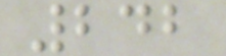242
